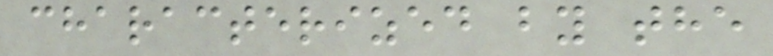characterized by the
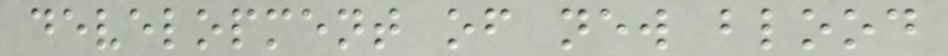development of new blood
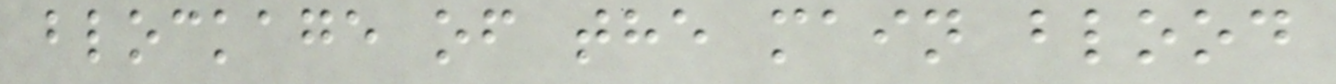blockage of the main blood
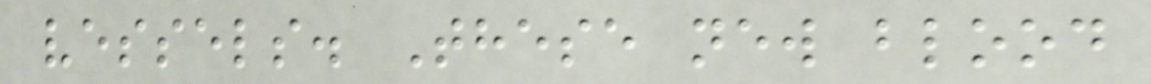vessels. These new blood
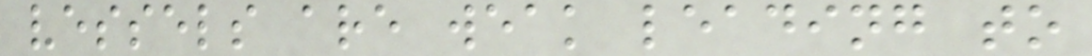vessels are weak leading to
